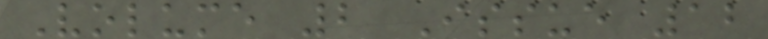Volume 2 Issue 12
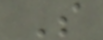S
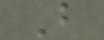B
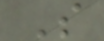S
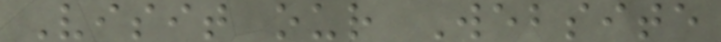Visit our Website
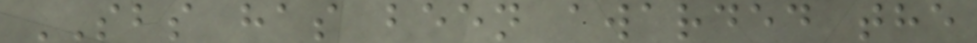SBS has been awarded the
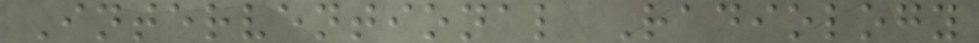Interventional Radiology
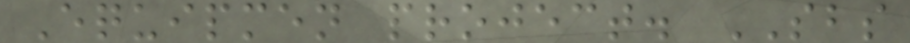Equipmen project. SBS
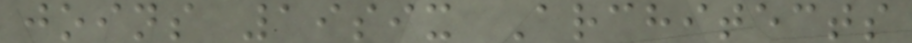joins 19six Architects
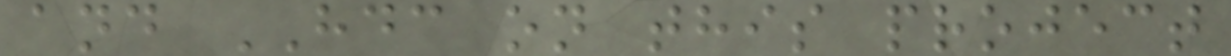and HDC on this project
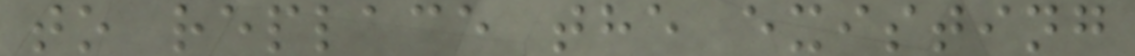to replace the existing
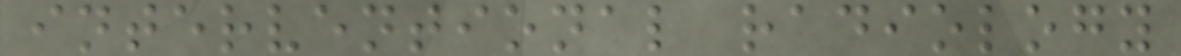interventional radiology
